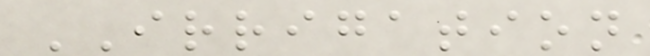IRRIGATION
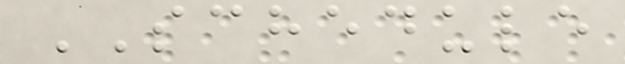SCHEDULE
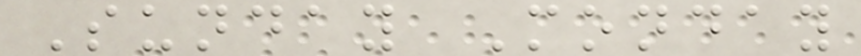Sunday Monday
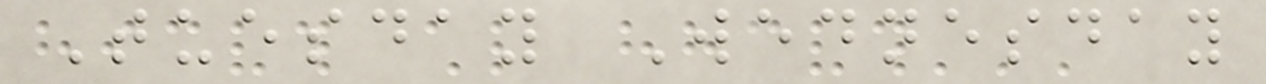Tuesday Wednesday
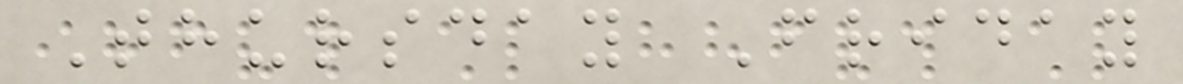Thursday Friday
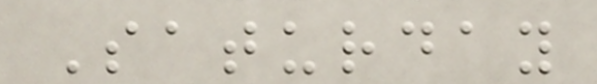Saturday
